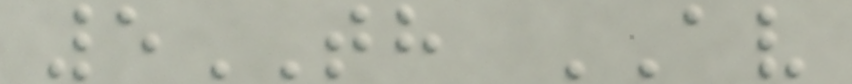5TH AV
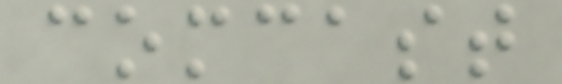comcast
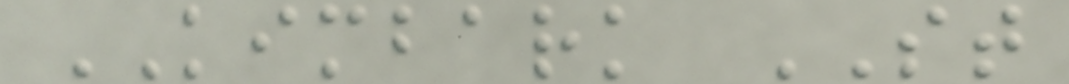KIMBARK ST
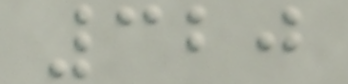320
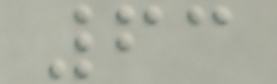63
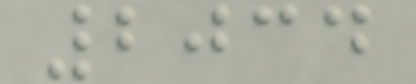2034
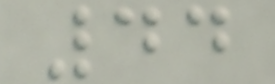44
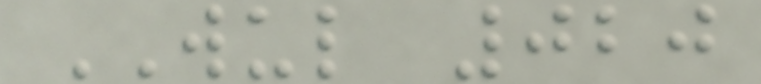WUL 020
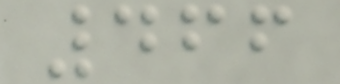466
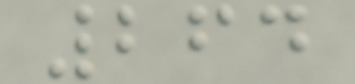264
